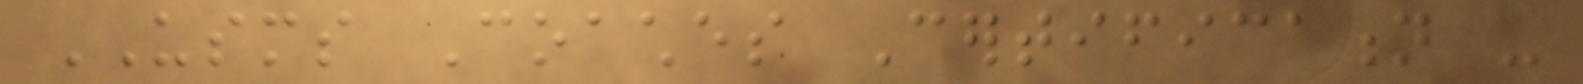USMS Coaches Certification -
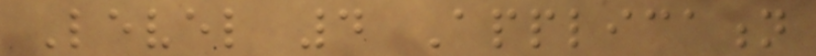Level 4 Application
